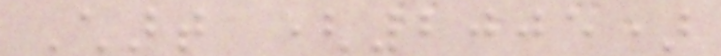Chart (2005)
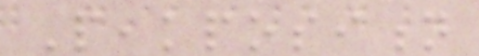Peakposition
